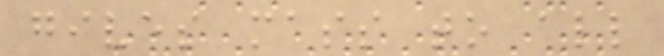gives mass to all
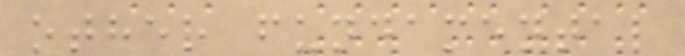other fundamental
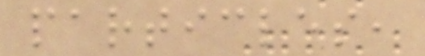particles,
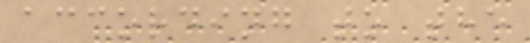according to the
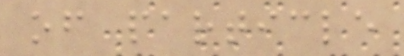of particle
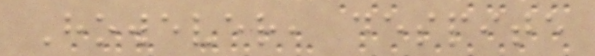However, despite
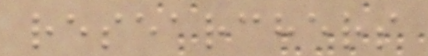researchers
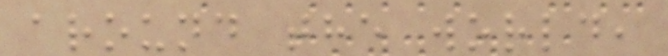around the world,
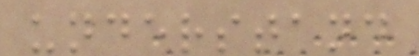understand
